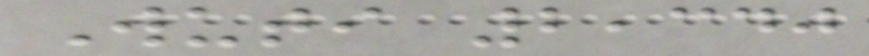Wuti 2,340
